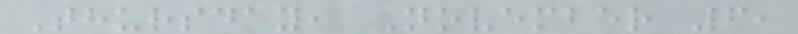Thursday, November 6,
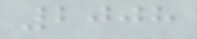2008
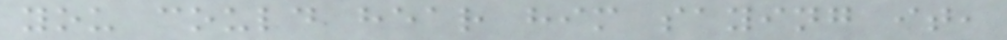you could hear him saying it,
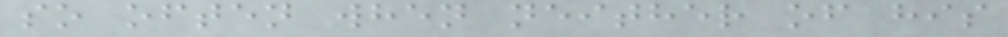so often when neither of his
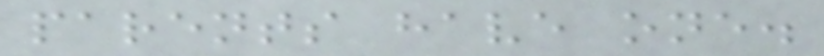parents have one.
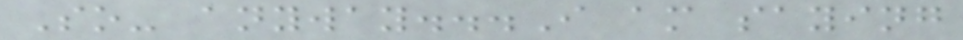So- anyway...I am saying
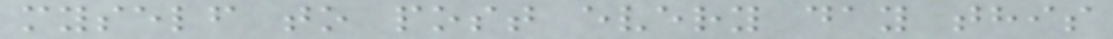myself to post every day this
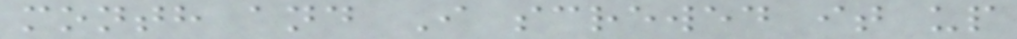month and I screwed it up
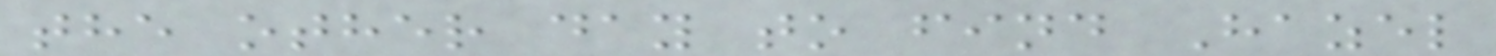the other day to find Hazel
